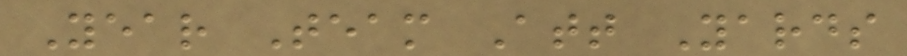Year Team Att Yards
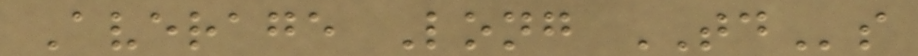Average Long TDs
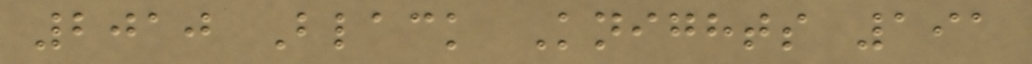2010 Black Knights 191
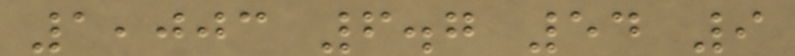1,003 6.7 54 9
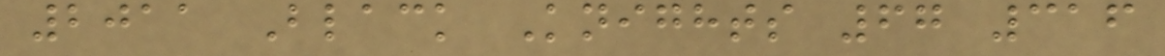2011 Black Knights 67 316
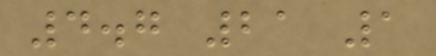4.7 21 1
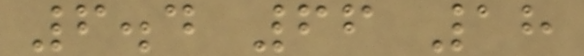6.4 66 18
